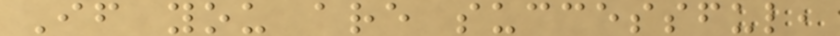If you are successful,
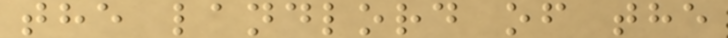the landlord of the
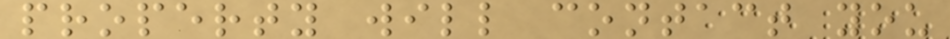property will contact you
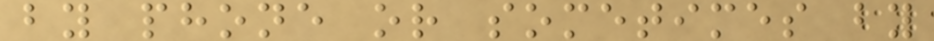by phone or sometimes by
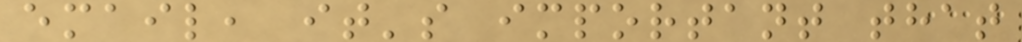email, it's important that
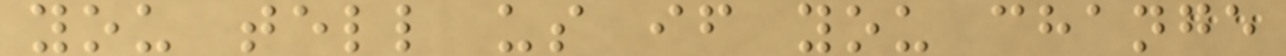you tell us if you change
